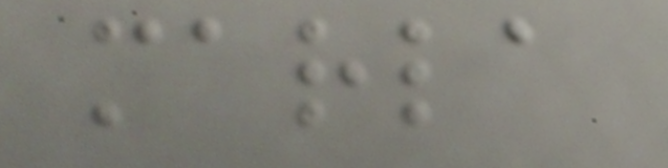marla
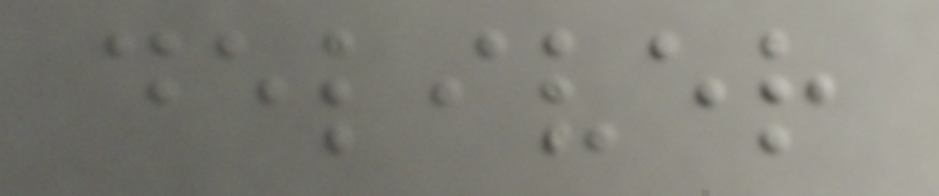deliver
